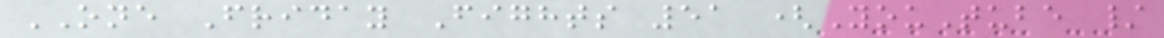ONE Friday Fights 51 (YouTube /
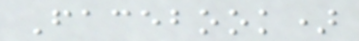Facebook)
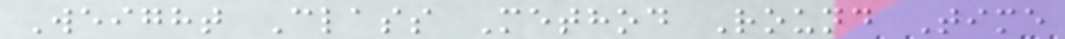Weight Class Method Round Time
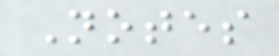Notes
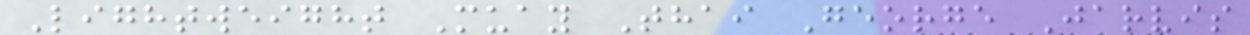Lightweight Muay Thai George Jarvis
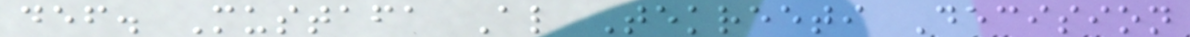def. Mustafa Al Tekreeti Decision
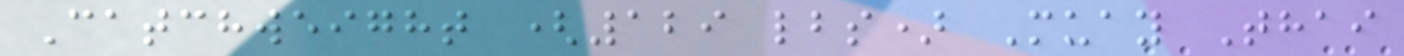Catchweight (129 lbs) Muay Thai
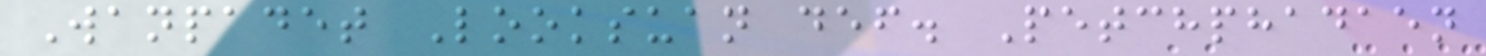Wanpadet Looksuan def. Petchphadaen
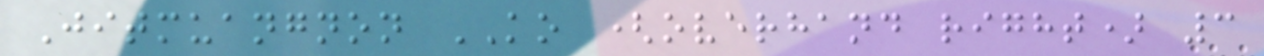Jitmuangnon KO (overhand right) 3
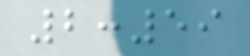2:59
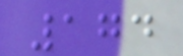174
